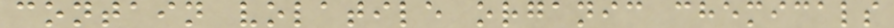contain volatile organic chemicals
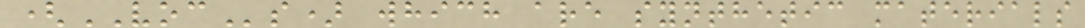(VOCs) which are synthetic materials
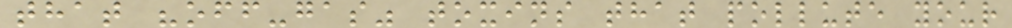that "off-gas" toxins that pollute your
